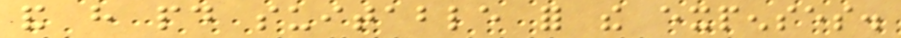and have paid suitable for the expenses.
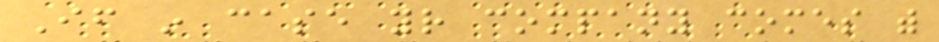If in case your company comes with
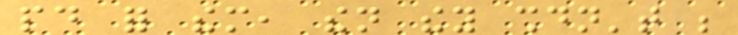paid for them, then they shouldn't be
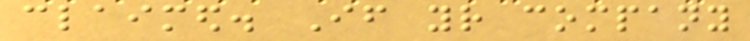claimed. If your company
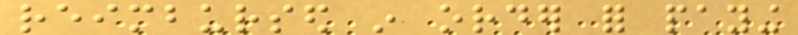reimbursed in order for paying
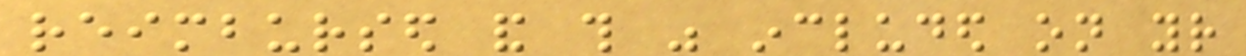reimbursed and this was included on your
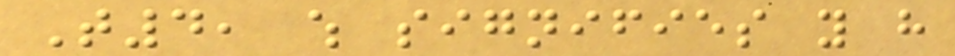T4, which signifies you have
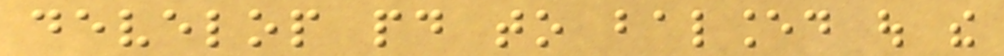develop paid to balanced out the
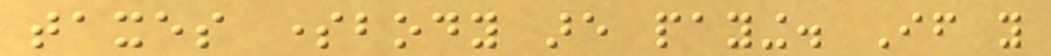taxes somebody are paying. If you
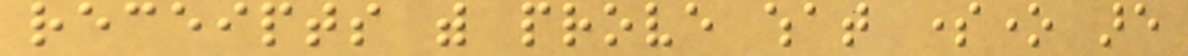receipts with prove what someone are
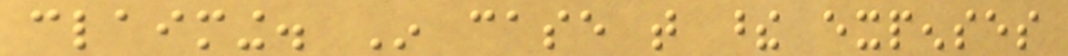claiming. In case that these expenses
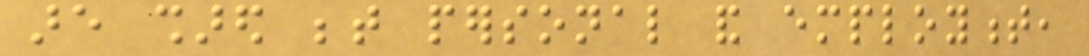are shared between personal and employment,
